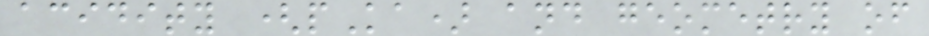acidity (pKa) and geometry of
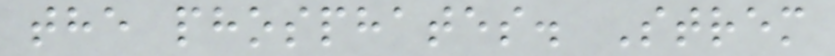the phosphates. Strem
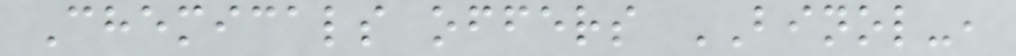Chemicals offers BINOL-,
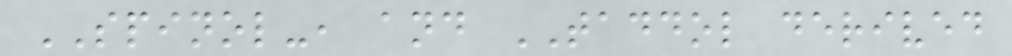SPINOL-, and TADDOL derived
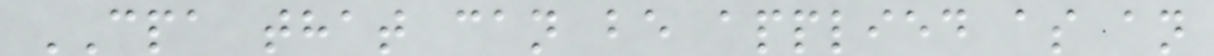CPA that can be applied as an
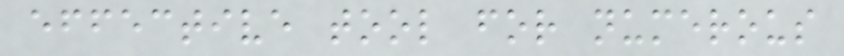effective tool for numerous
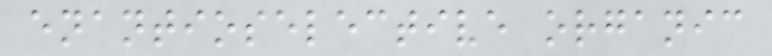enantioselective organic
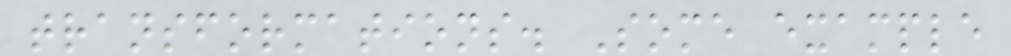transformations. Some example
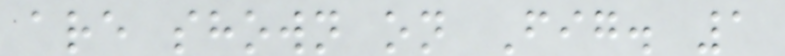are shown on Fig. 1
